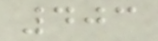403
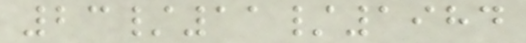23/11/1984
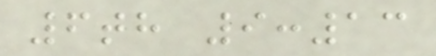6th 9:13
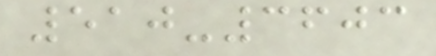510-3603
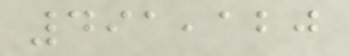491,120
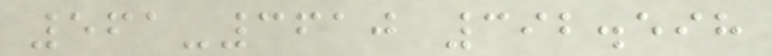561-3610 392.598
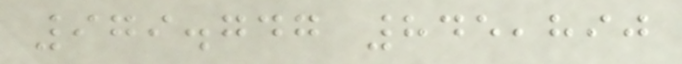979.747 845,890
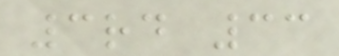3rd 33
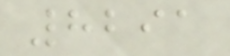8291
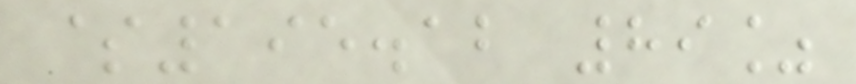$195.12 89%
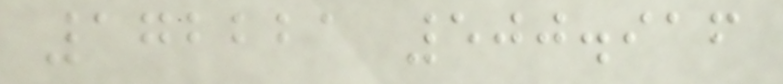172221 500.916
